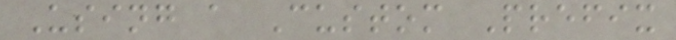Using a Custom Prefix
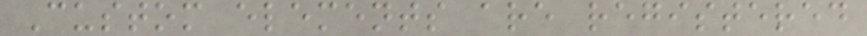Custom elements are registered
